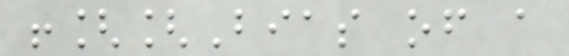![[Bias of a
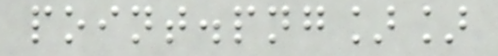point.png]]
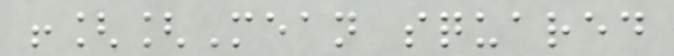![[Mean squared
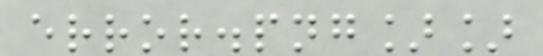error.png]]
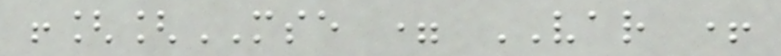![[MSE = VAR +
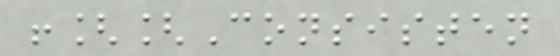![[Consisten
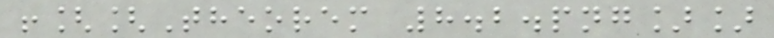![[Theorem 8.2.png]]
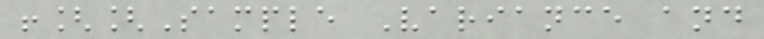![[Sample Variance and
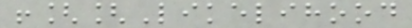![[Likelihood
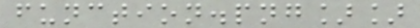function.png]]
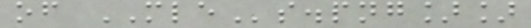of MLEs.png]]
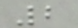2
